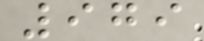979
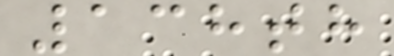138th
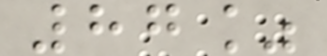87%
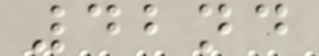42nd
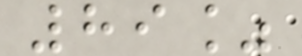89%
